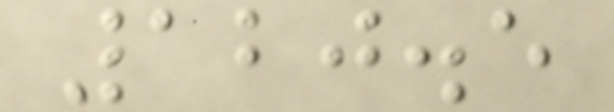120.5
